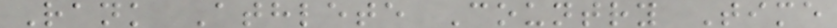Rank Athlete Country Time
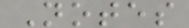Notes
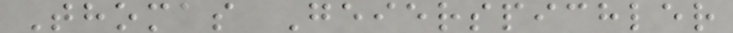Thomas Geierspichler
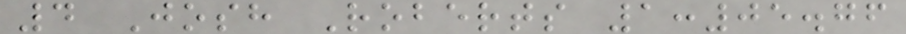4 Josh Roberts 1:05.76
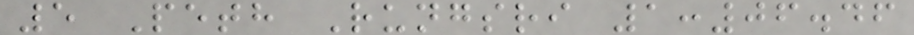5 Peth Rungsri 1:06.46
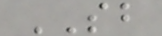SB
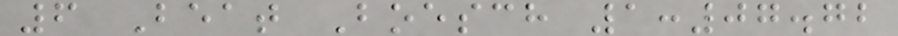6 Beat Boesch 1:07.72
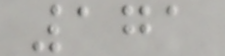171
